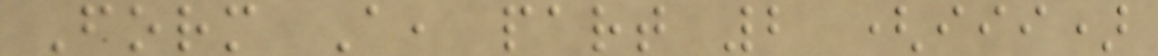Form A, part 2 (iii)
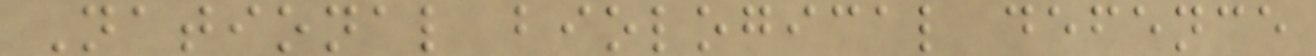National biological defence
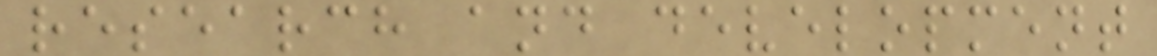research and development
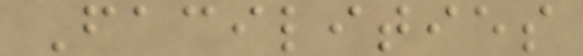Facilities
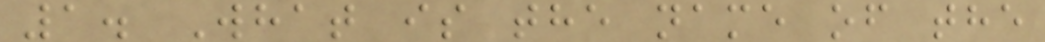1. What is the name of the
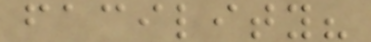facility?
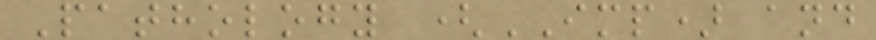Pathology (IMP) and
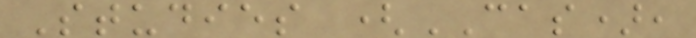Studies (CAS),
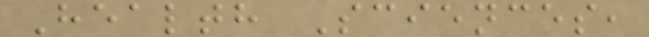Health Sciences,
